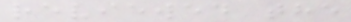reviewed the
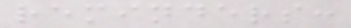reminders:
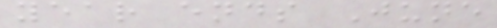year ends June
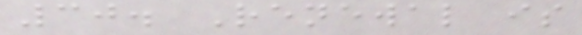30. Renewal is
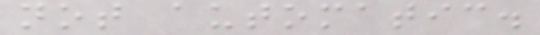not automatic.
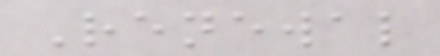Renewal
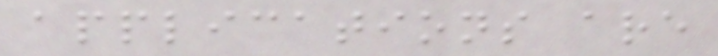applications are
